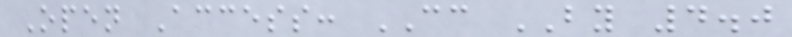Open Access: CC BY 4.0
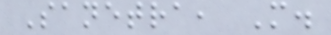Sanetra, M.
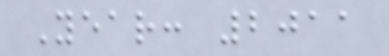Year: 2011
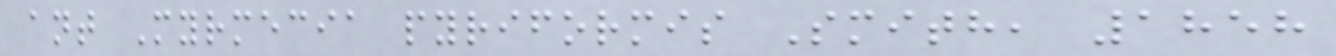ant Myrmecia pyriformis Smith, 1858
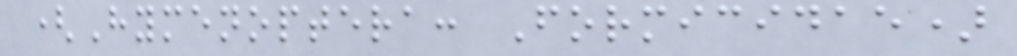(Hymenoptera: Formicidae)
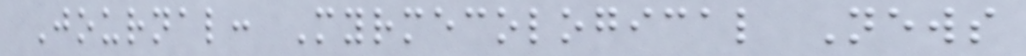Journal: Myrmecological News
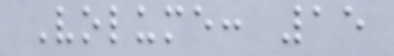Volume: 15
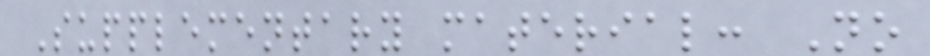Supplementary material: No
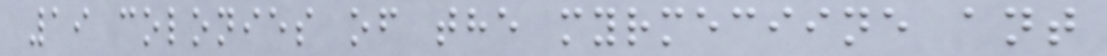19 colonies of the myrmeciine ant
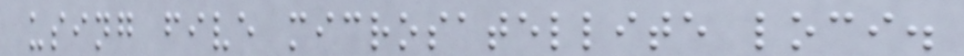using five microsatellite loci.
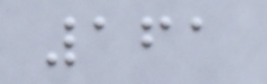161
